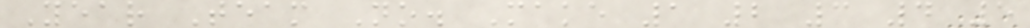Year Team No. Make 1 2 3 4 5
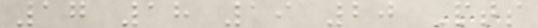17 18 19 20 Pts
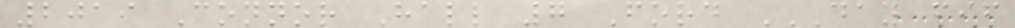2019 Connor Hall 7 Ford DAY FIF
